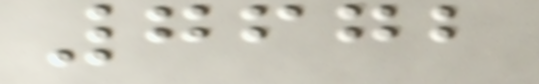7672
